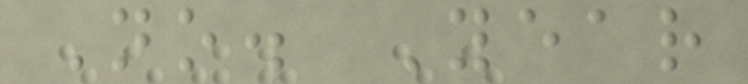No. Year
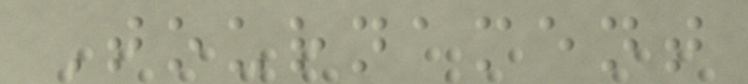Tournament
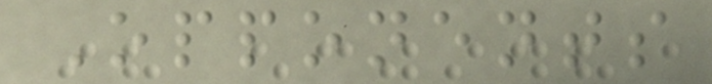Opponents
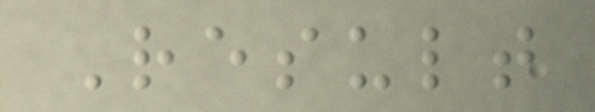Result
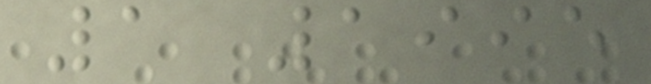1 1995
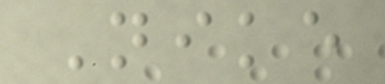Nike
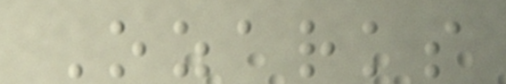Ozarks
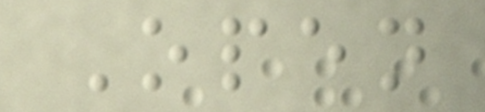Open
